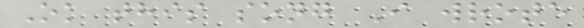Ok this song I wrote
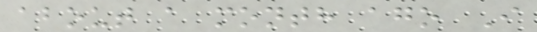about a month ago I
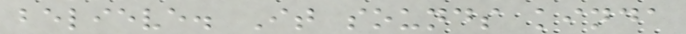believe. It sounds kinda
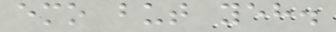emo but yeh.
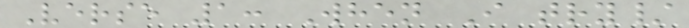Verse 1: When I try/
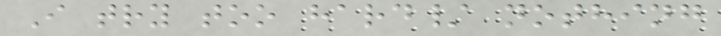I try too hard/ nothing
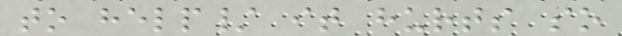to help/ it hurts so
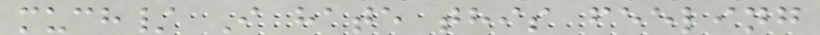much/ I hate this feeling
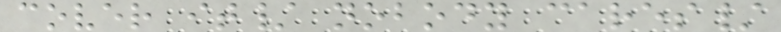cover it/ nobody cares/
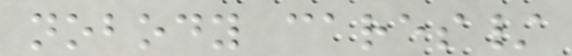nobody cares/
